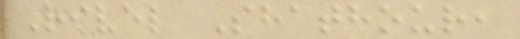Rivel Shathour,
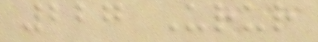227 Urur
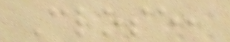Close,
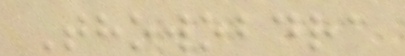Thowobdra
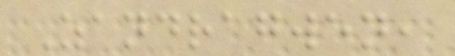Zandragwen,
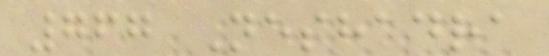767 Neshadra
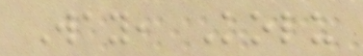Way, Kolu
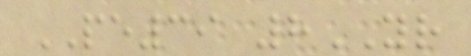PE39 8YR
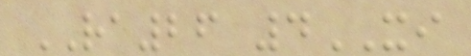RA26 4XI
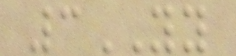3YY
